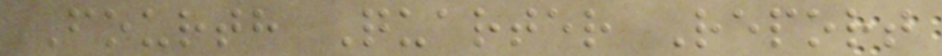Fourth Quarter Report
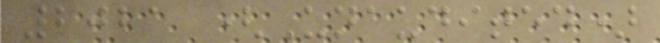2021 (Unaudited)
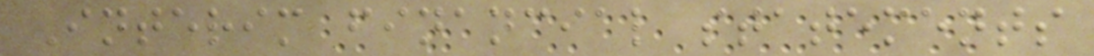Interim financial statements
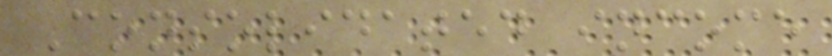Consolidated income
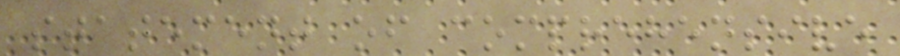statement of comprehensive
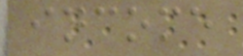income
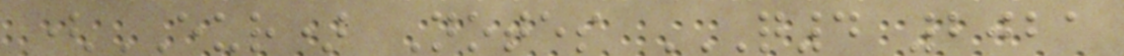(EUR) Notes Q4 2021
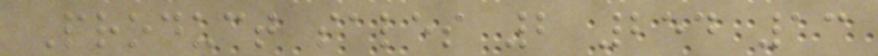Product sales 2 254 13
